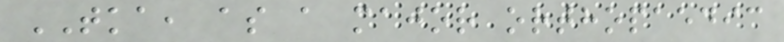TKA, as a major orthopaedic
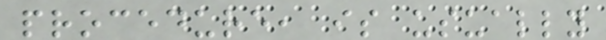procedure, is usually
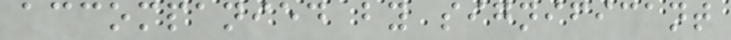accompanied by significant
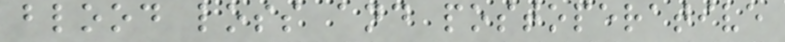blood loss and postoperative
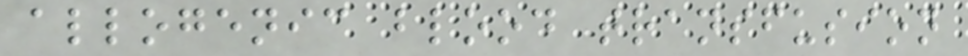allogenic blood transfusion
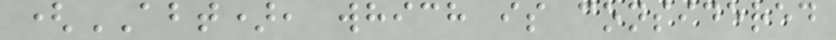(ABT), which is considered
